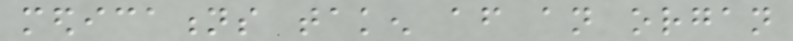medications taken after an organ
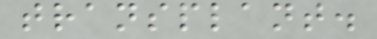transplant.
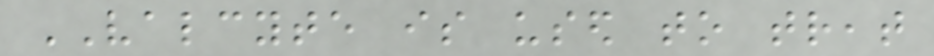VALCYTE is used to treat
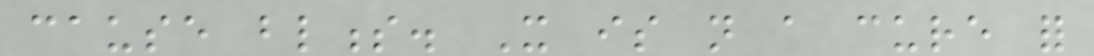cause blindness. It is not a cure for
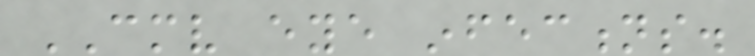CMV eye infections.
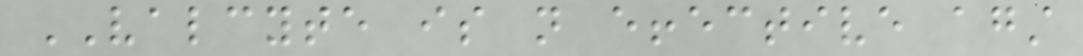VALCYTE is not effective against
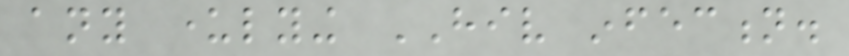any underlying HIV infection.
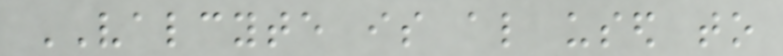VALCYTE is also used to
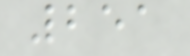251
